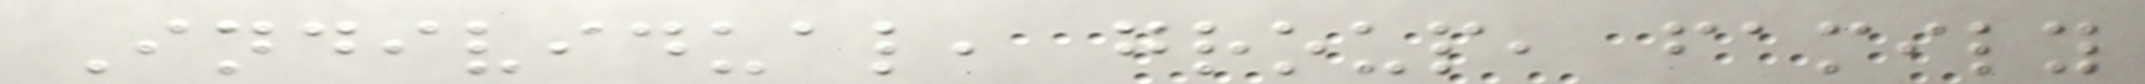Individual, group, family
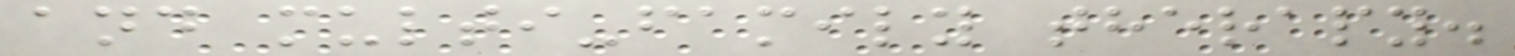and multi-family therapy.
